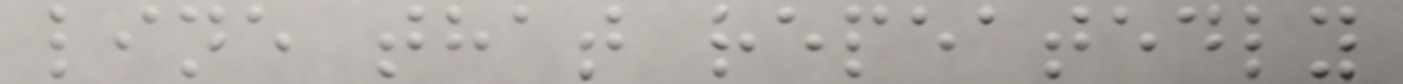line that repeatedly
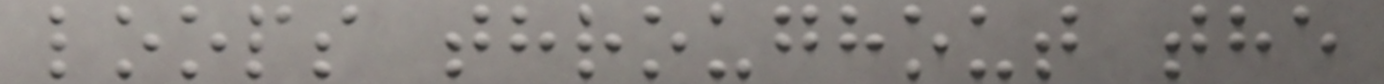loops throughout the
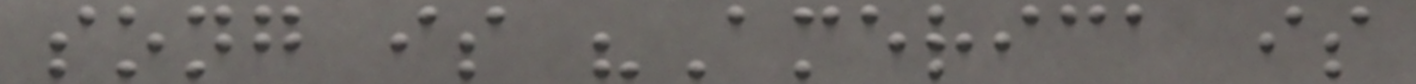song is "America is
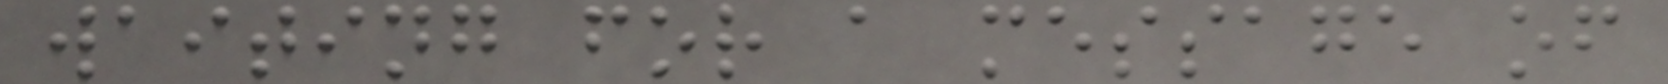waiting for a message of
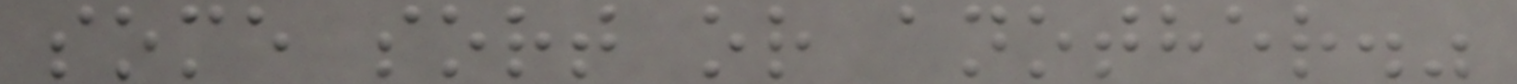some sort or another."
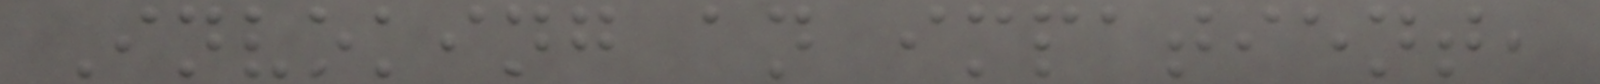Invoking an impatient,
